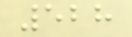528
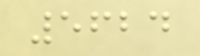5624
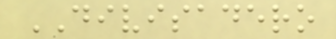DIVISADERO
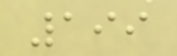199
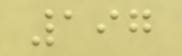197
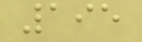195
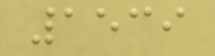1539
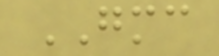GMC
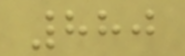880
